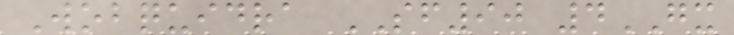Wobquidra SF90 4GX
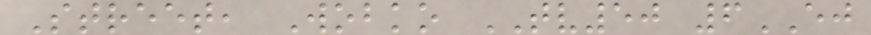Street, Wobko TV50 6EJ
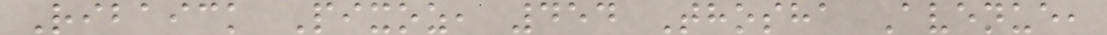Ribaick Pixoz, 454 Thosha Avenue,
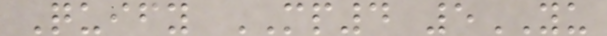Quify MP4 5YU
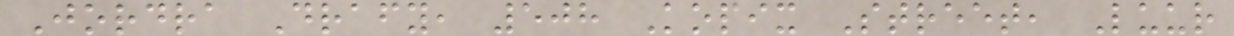Jordra Drafy, 508 Kopix Street, Luur
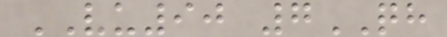VU90 7QH
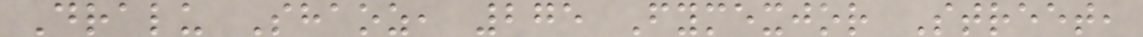Dralu Shaoz, 275 Fymexjor Street,
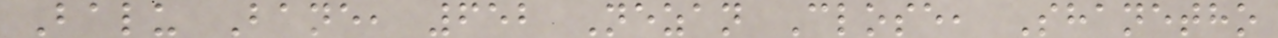Balu Bane, 652 Nezan Close, Shanetho
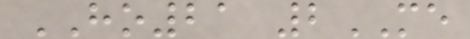HO21 2ME
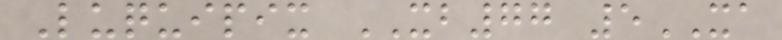Luquipix XB77 5XA
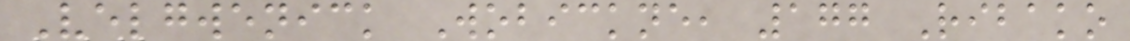Velgwenick Wobickne, 177 Ribako
